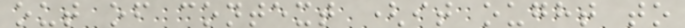out of context (it ought to
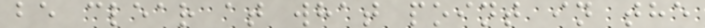be clear at what point in the
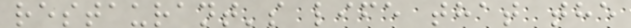restaurant's life that the
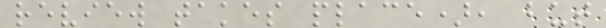review takes place), but
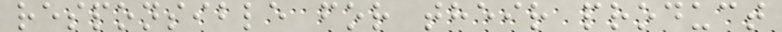responsible for their product
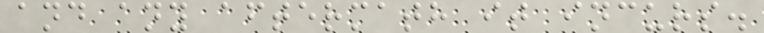and any aftermath it incurs.
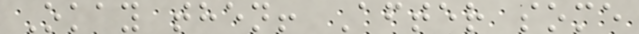Okay then! After some
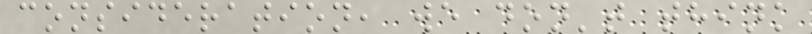consideration, we don't think
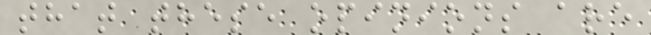that these opinions are
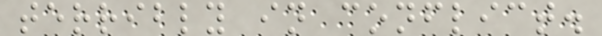terribly in conflict.
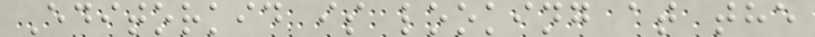Editorkid is looking at the
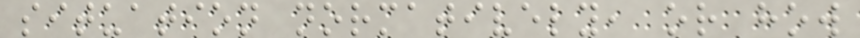situation normatively, or how
